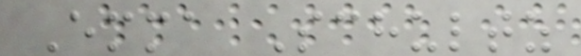Emma Schultz
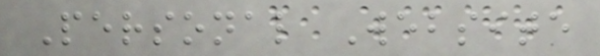Personal Website
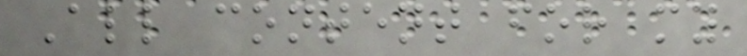All content for my
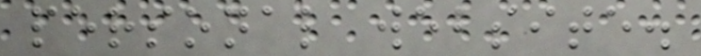personal website.
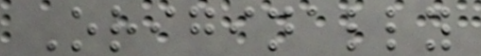Originally
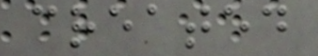created
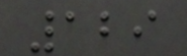129
